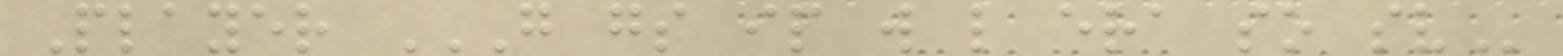Player G GS IP W L ERA SO SV
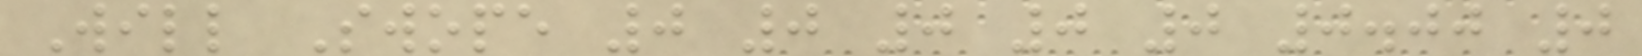Will Swope 0 0 0 0 0 0.00 0
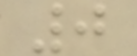0
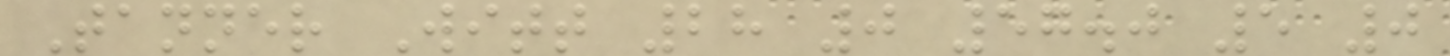Tanner Witt 28 0 57.0 5 0
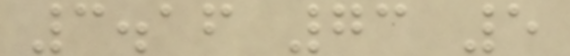3.16 73 5
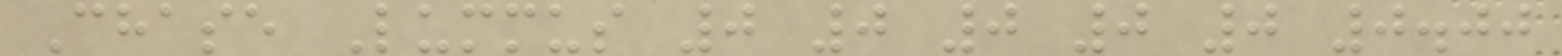Chase Lummus 0 0 0 0 0 0.00
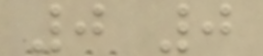0 0
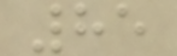85
